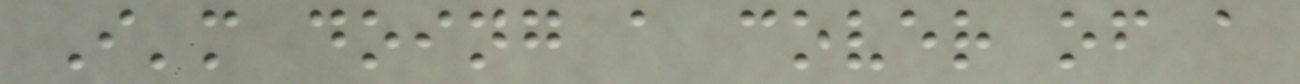I'm doing a cover of a
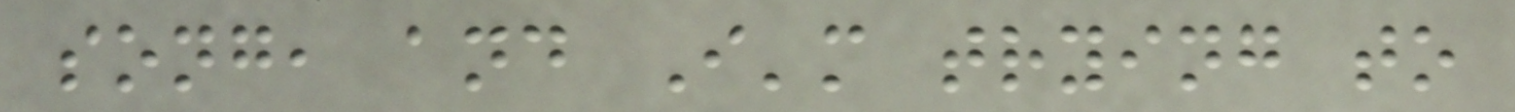song, and I'm trying to
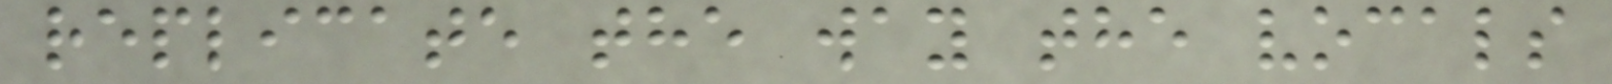replicate the way the vocals
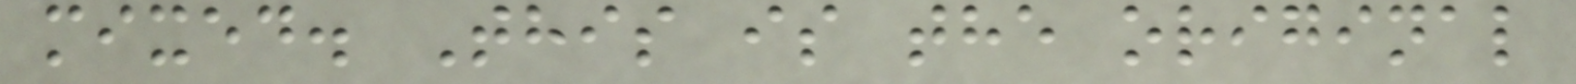mixed. This is the original
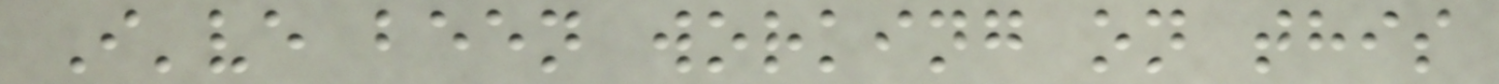I've been working on this
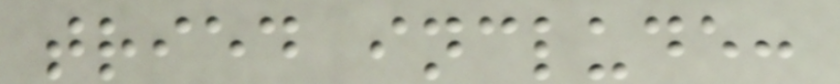tried include:
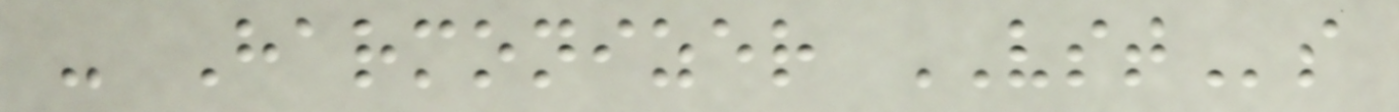- Harmonizer VSTs
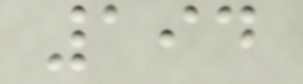194
